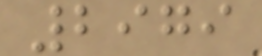2979
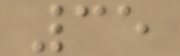35
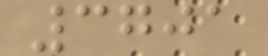3701
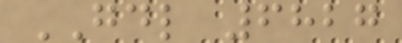GDL 6827
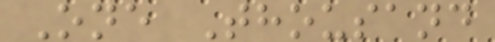One Thousand
